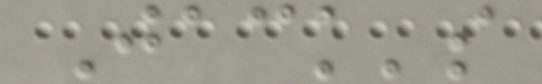Jack's
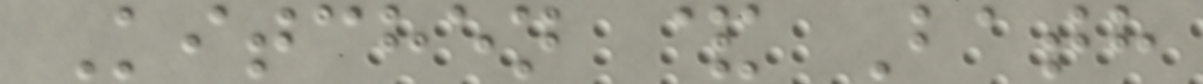Kitchen & Bath
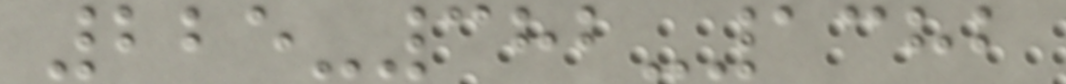225-382-1382
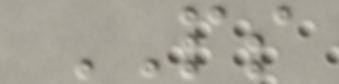PS
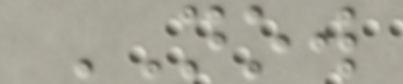NOW
